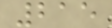215
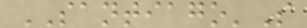SANTIAGO'S
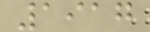1917
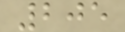205
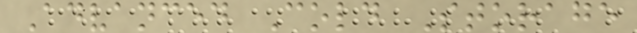Advanced Cold Storage
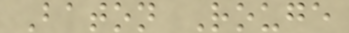Baton Rouge
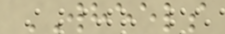WHEELS
